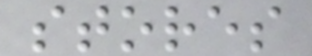stores
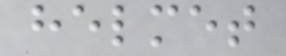helmet
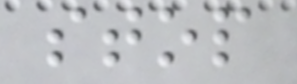stop
